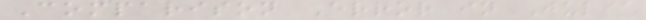Comparison Error in Julia
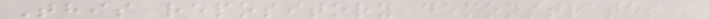This repository demonstrates a
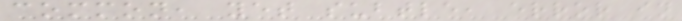common, yet subtle, error in
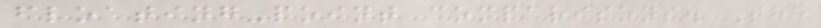floating-point comparisons. The
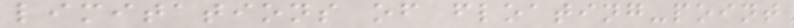limitations of floating-point
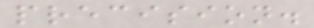precision.
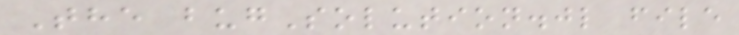The bugSolution.jl file
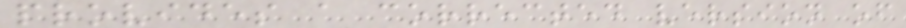provides a corrected version of
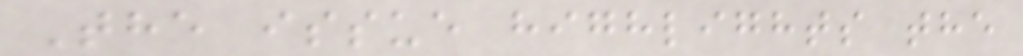The issue highlights the
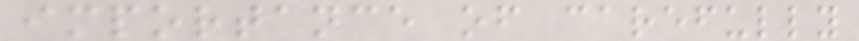importance of carefully
